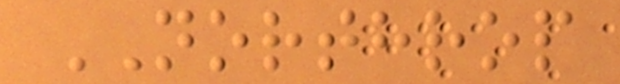NORTHROP
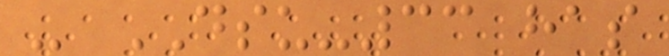- DSU-33 has
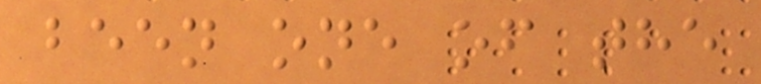been one of the
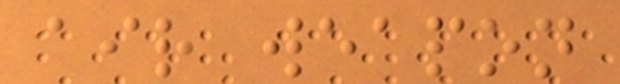air weapon
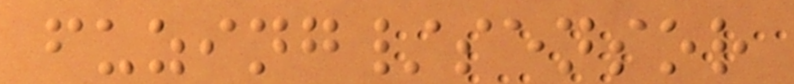fuzing/sensor
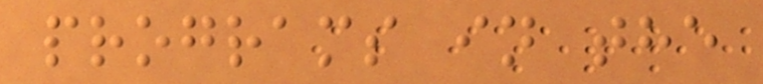programs in the
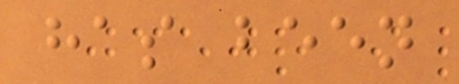has been
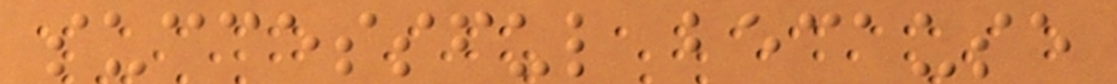successful because
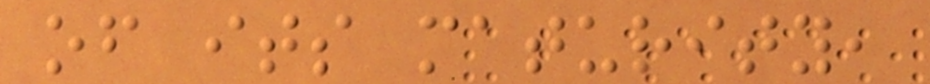of its maturity,
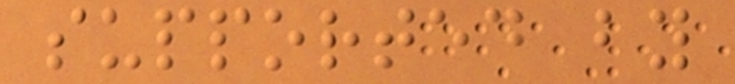supported by
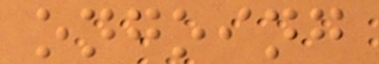ongoing
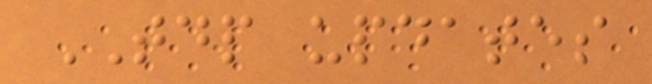TDP updates
